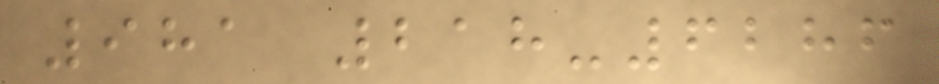981 218-6286
